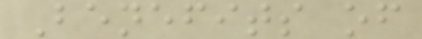Benefits of
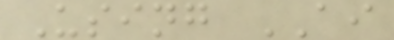Using AI
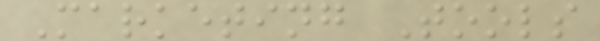Marketing Tools
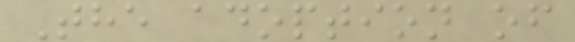The adoption of
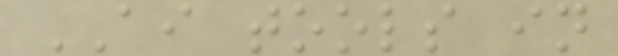AI tools in
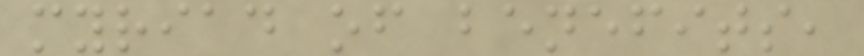myriad of benefits,
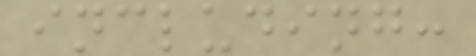including:
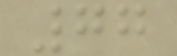77
